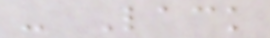- Lack
